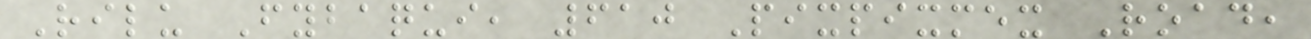Rilu Fybaqui, 610 Pixpixmex Road,
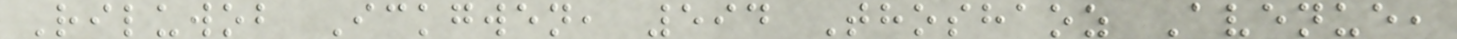Riluwob Ickgwen, 594 Thoshaoz Avenue,
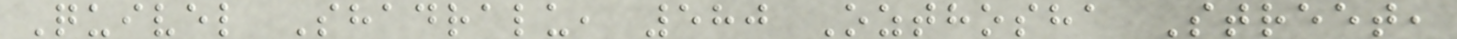Quivel Shadralu, 580 Ozthosha Street,
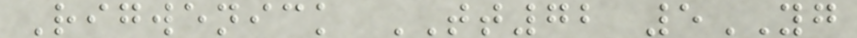Rigwenick TT72 5YG
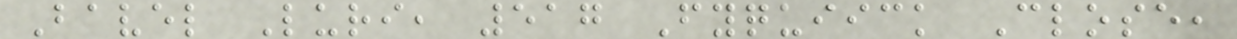Bavel Luri, 517 Fyquiick Close,
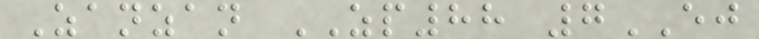Zanzan ZP88 7EJ
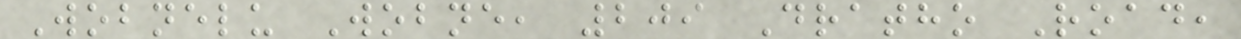Wobnelu Wobne, 209 Dratho Road,
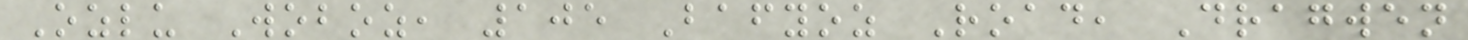Ozlu Woboz, 105 Bafyoz Road, Dragwen
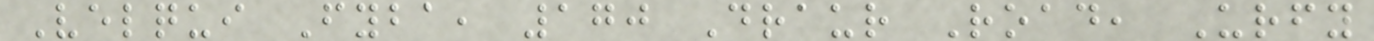Velqui Fyba, 170 Draur Road, Urfy
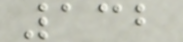132
